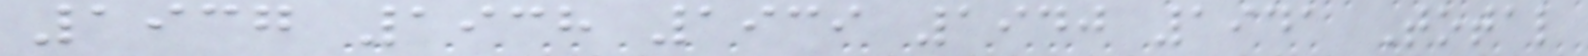1937 1938 1939 1940 1941 Total
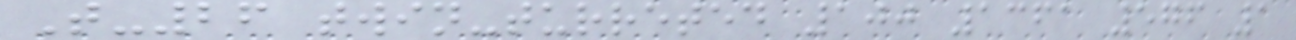T-26 twin-turreted 100 1361 576 1
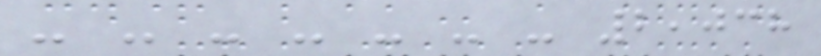- - - - - - - 2,038
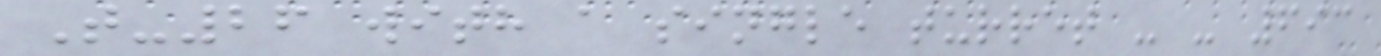T-26 with a single turret - - 693
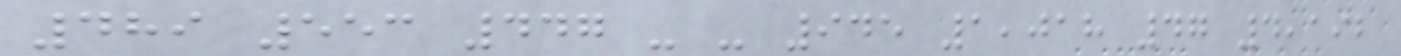489 553 447 - - 945 1,018 47 4,192
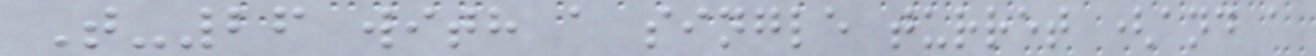T-26 with a single turret (and a
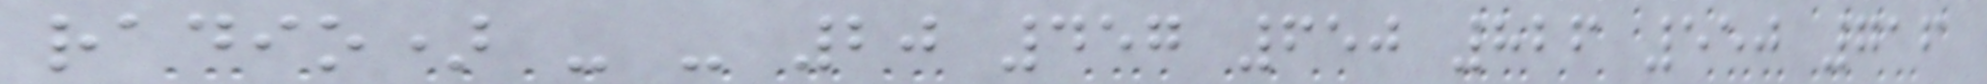radio) - - 20 457 650 826 550 716
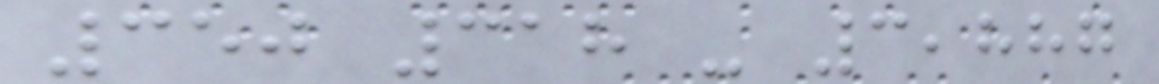350 318 - 3,887
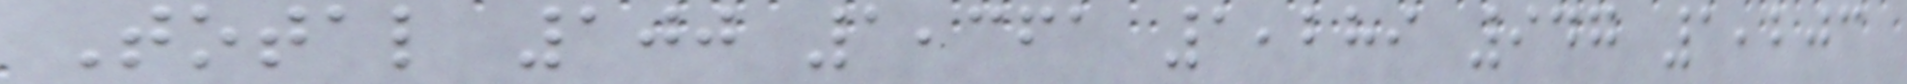Total 100 1,361 1,289 947 1,203
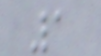1
